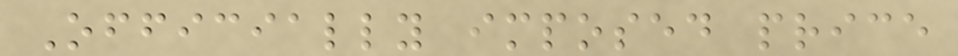Officially imposed price
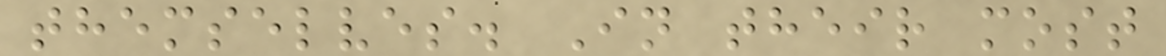themselves. In their most
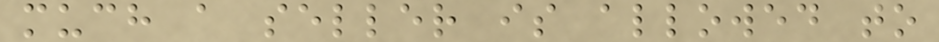much a seller is allowed to
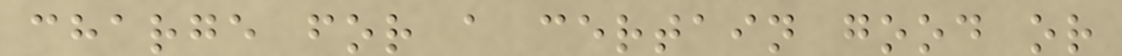charge for a certain good or
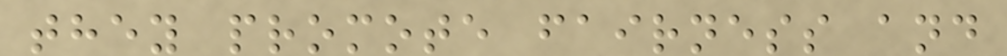they promote fairness and
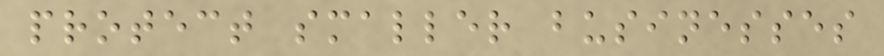protect smaller businesses
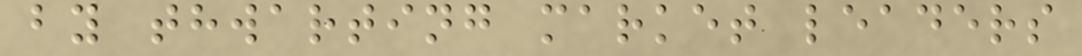by thwarting market leaders
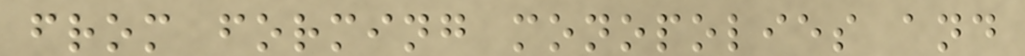from forming monopolies and
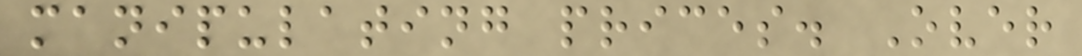manipulating prices. Over
